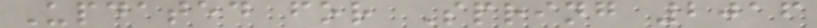Updated for Spring 2016
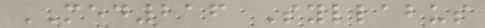MED216 Syllabus
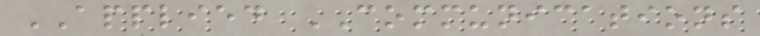APPLIED COMMUNICATIONS
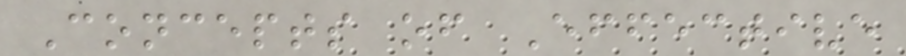Concepts of Effective
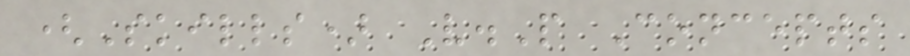(Skills) V.P Concepts
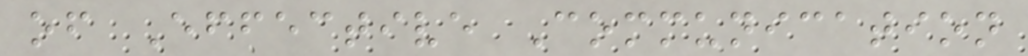of Effective Communication
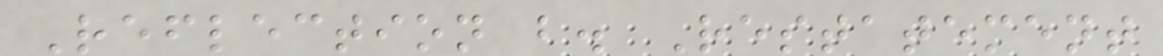Reflection b. Restatement
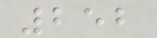252
